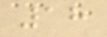18
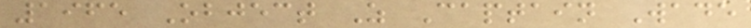1965 Object Z Captain Wade
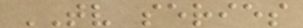TV series
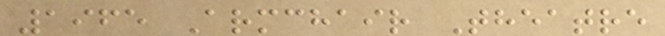1965 Armchair Theatre
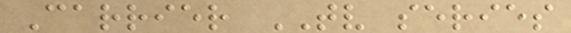Carrier TV series
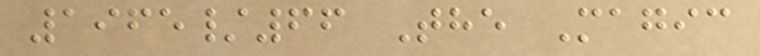1965/66 The Magic
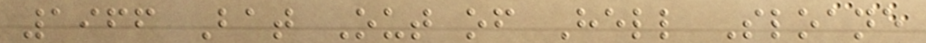1966 Bat Out of Hell Sloane
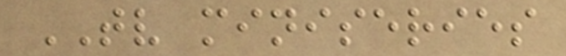TV miniseries
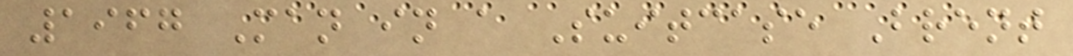1967 Man in a Suitcase Brent
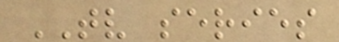TV series
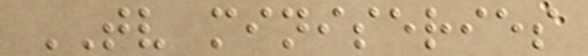TV miniseries
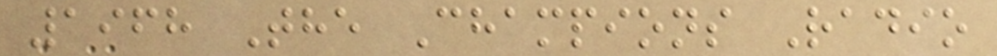1968 The Champions Radio
